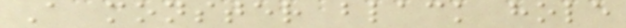A monster black hole
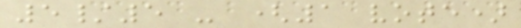5/5 - (1 vote)
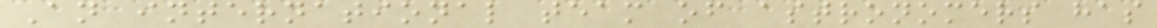An international team of astronomers has
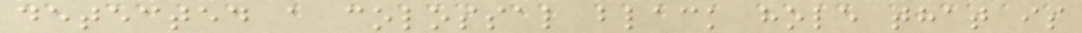detected a colossal black hole that is
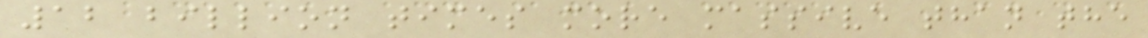12 billion times more massive than the
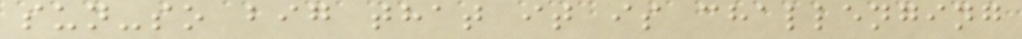sun-so big that it is challenging
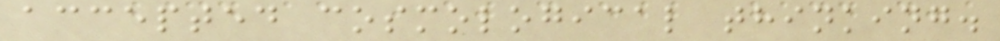accepted cosmological thinking.
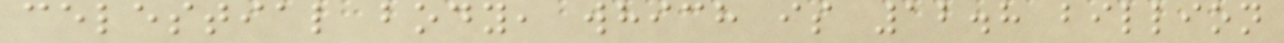celestial body, which is 12.8 billion
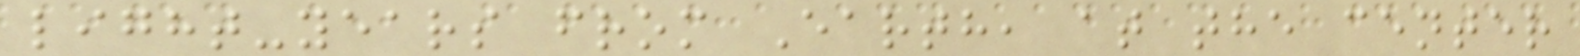light-years from Earth, at the center
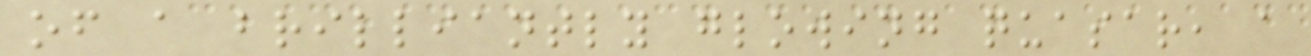of a brilliantly glowing quasar, a
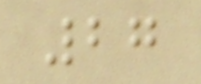27
